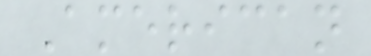American
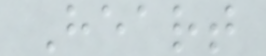Heart
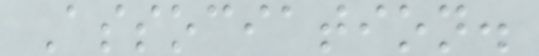Association.
